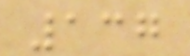137
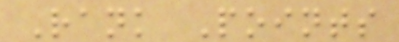Rank Points
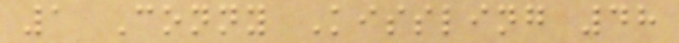1 Conny Kissling 48
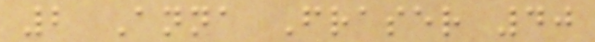2 Anna Fraser 40
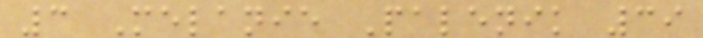3 Melanie Palenik 39
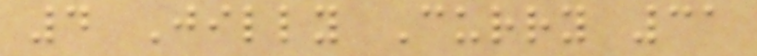4 Jilly Curry 31
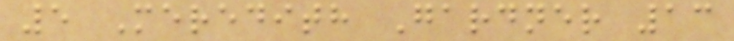5 Meredith Gardner 13
